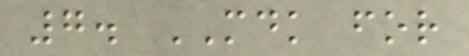7. MDK for
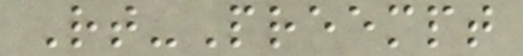Rt-Preempt
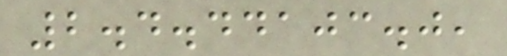2.4.44103.0,
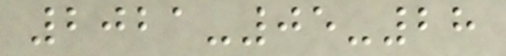2021-05-28
